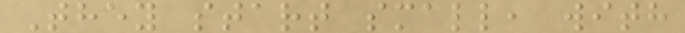They start small, with
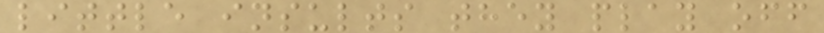little insults they play off
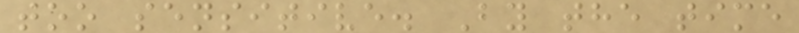too sensitive. By the time
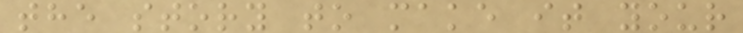the story to make it your
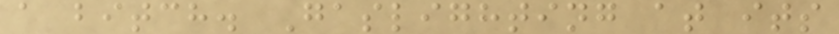a bitch. Gaslighting at its
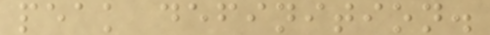peak definition.
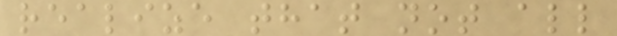realize that not all
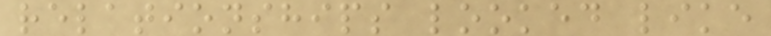relationships looked like
